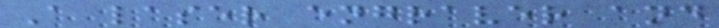A laser engraver and
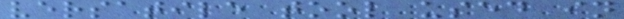versatile tool used in
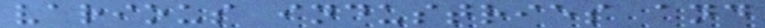various industries and
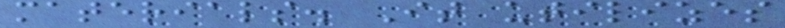materials. It utilizes
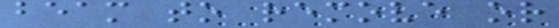beam to remove or
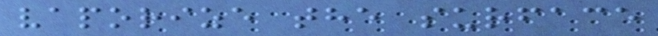vaporize the surface
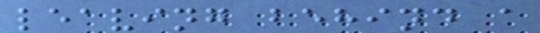leaving behind a
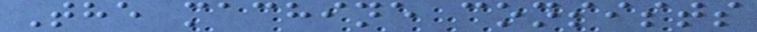The machine consists
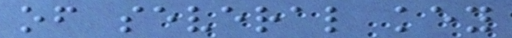of several key
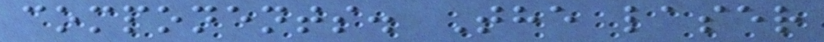components. The laser
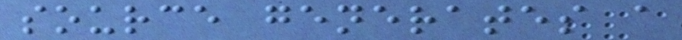source generates a
